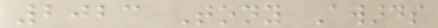2023 Tony Awards
